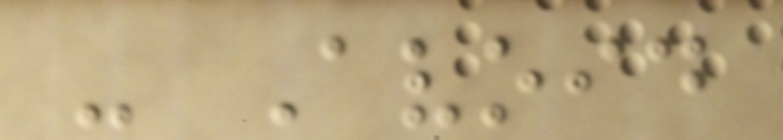- Avoid
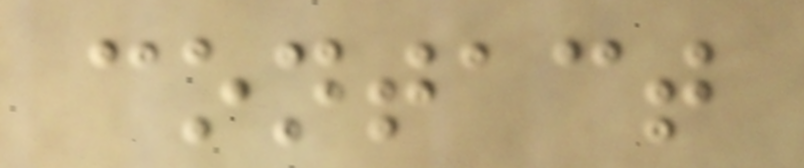contact
